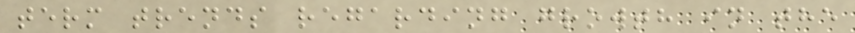term trends regarding growth in the
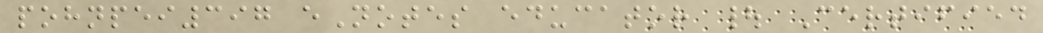pohnpei397 eNotes educator | Certified
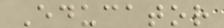Educator
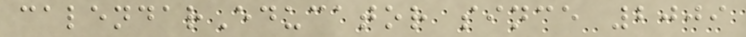calendarEducator since 2009
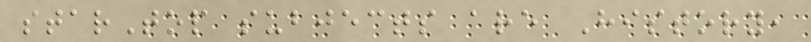starTop subjects are History,
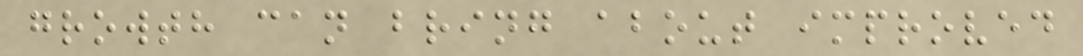growth can bring about improved
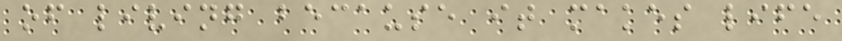of living because it makes life
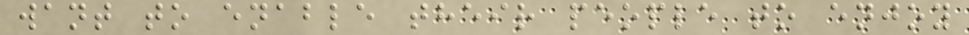want to enable their people to enjoy
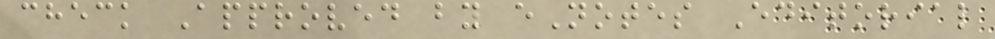check Approved by eNotes Editorial
